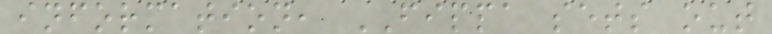information, FIPPA sets out
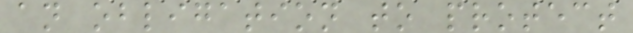an obligation to protect
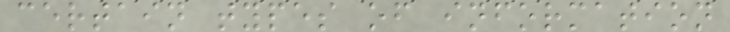certain types of information
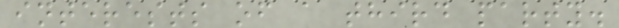interests of a third party.
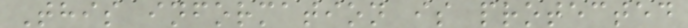This information is protected
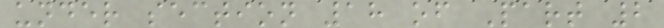under section 18 of Part 2
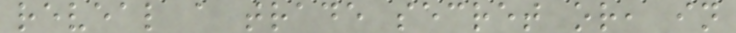reveal a trade secret or, in
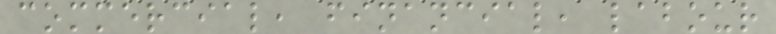commercial, financial, labour
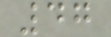47
